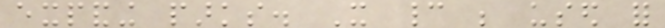expanding parks. It cannot be used for
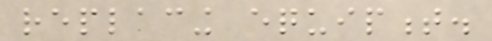replacing equipment.
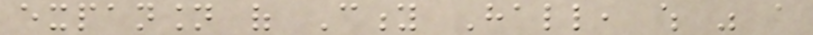expansion of City Hall, which was a
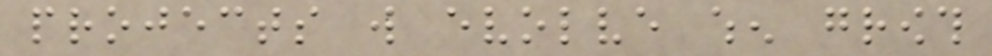projects will evolve when growth
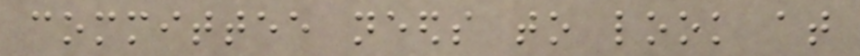committee needs to look at
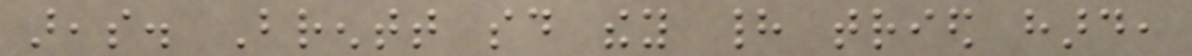areas. Brentt said they had tried hard,
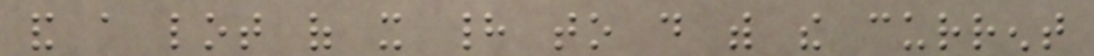and a lot of it had to do with the current
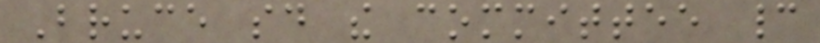Bruce said the committee cannot
